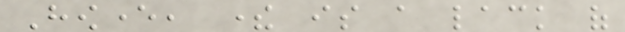However, there is a lack of
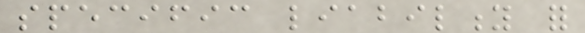specific liability for
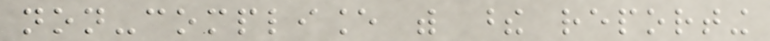non-compliance with these reporting
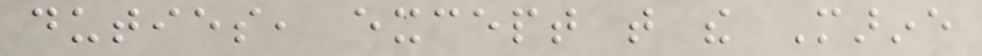duties, except that the Marine
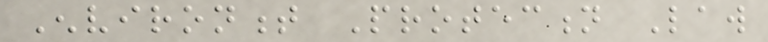Environment Protection Law
